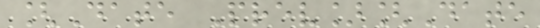[Date Prev][Date
